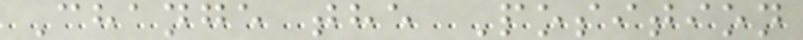Change the Position
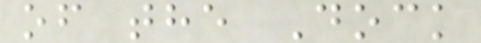of the Dock
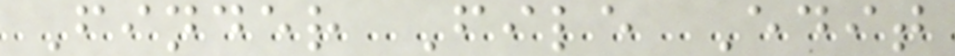Finder File Edit
